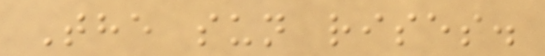The sun rises.
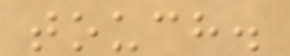touch.
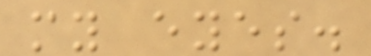my eyes.
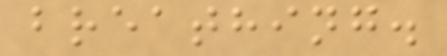breathing.
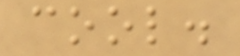cool.
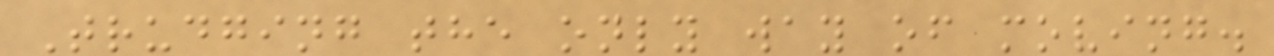Trudging the only way of moving.
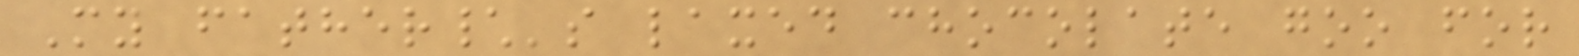My father\'s laxed chocolate goo for
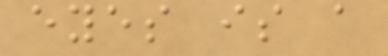eyes is a
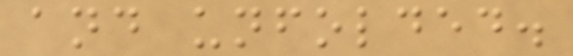and unfolded.
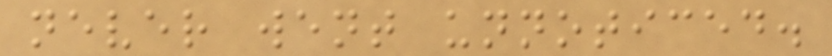never went unnoticed.
